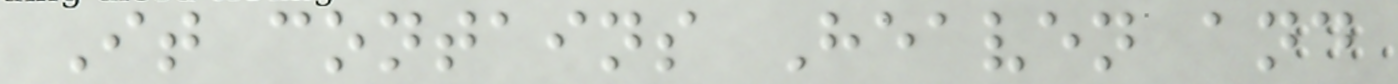It contains Heaven and
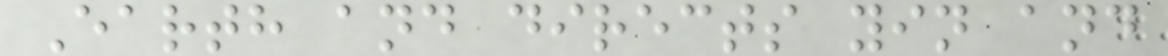Earth and directs yin and
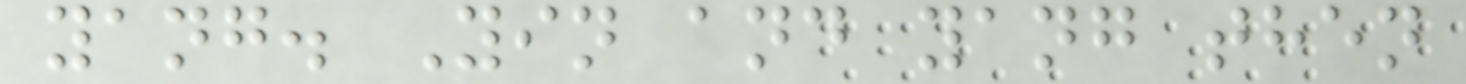yang. Yin and yang then
